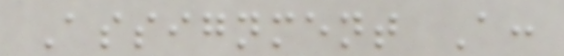Assignment A:
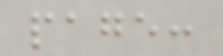page:
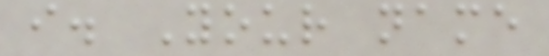i. Your name
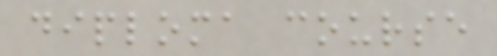diploma course
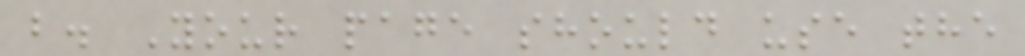b. Your page should use the
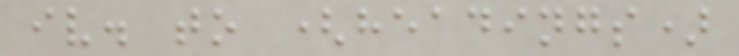iv. to (headings)
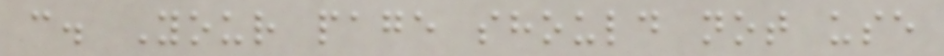c. Your page should not use
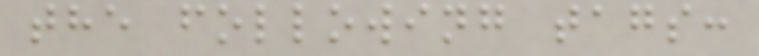the following tags:
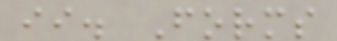ii. Forms
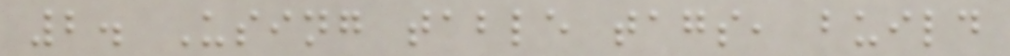2. Using table tags, build
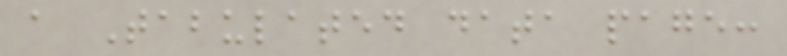a Tabulated data page:
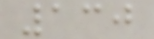130
